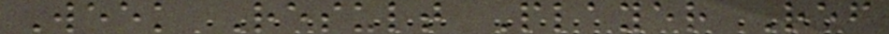Week Result Player Ref
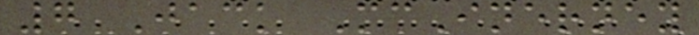7 Jack McInerney
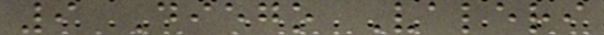9 Diego Valeri
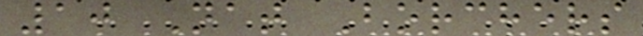10 Nat Borchers
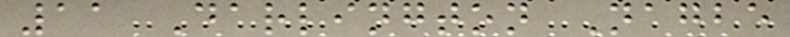11 Darlington Nagbe
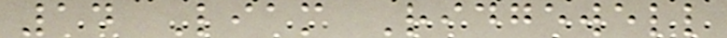14 Liam Ridgewell
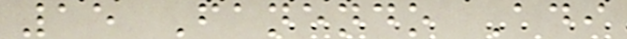15 Fanendo Adi
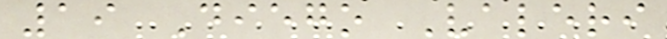19 Diego Valeri
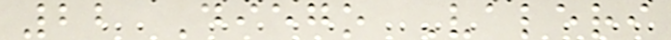22 Diego Valeri
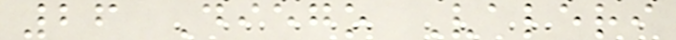26 Diego Valeri
